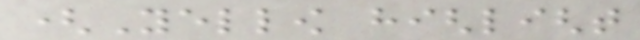(Yellow highlight
